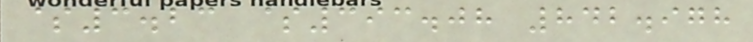$3.23 $393.08 842.978
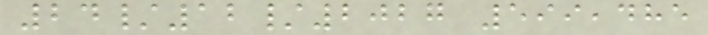24/12/2027 599,485
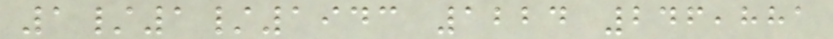1/1/1943 1224 246,881
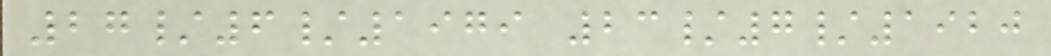27/6/1979 23/7/1920
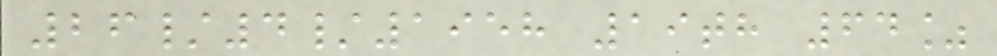26/4/1958 19th 64%
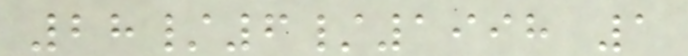28/6/1998 1
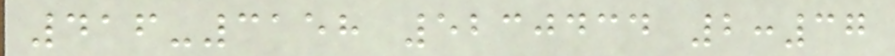416-3158 5230434 2:37
